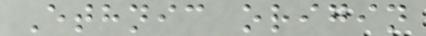Ethnic origin
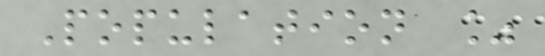Population %
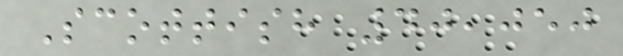Scottish 40,050
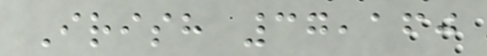Irish 37,160
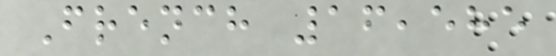French 16,585
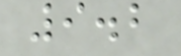9.2
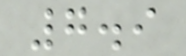7.9
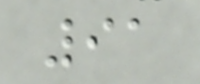91
